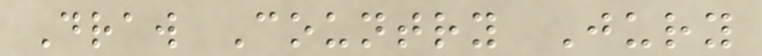Draw Country Jury
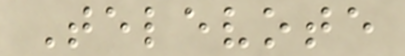Televote
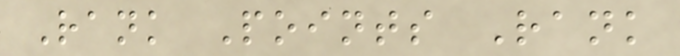Rank Points Rank
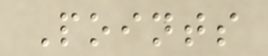Points
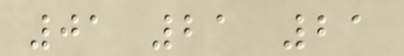01 21 21
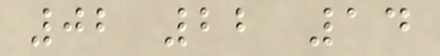02 22 14
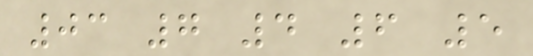03 7 4 6 5
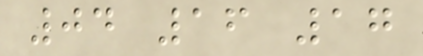04 16 17
